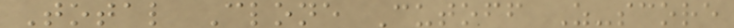Total Clone Cutoff Z-score
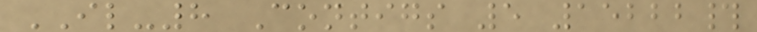IL-8 Contigs 5 15222#
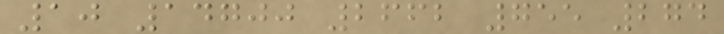10 14700 2662 755 274
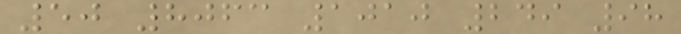50 8063 1010 249 98
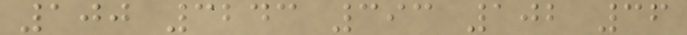100 3243 393 102 36
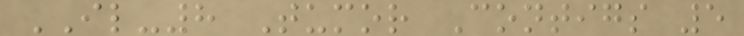IL-8 Tumor Contigs 5
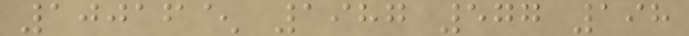10016^ 1987 577 198
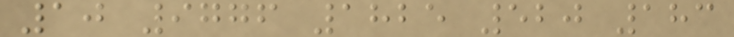10 9776 1825 520 183
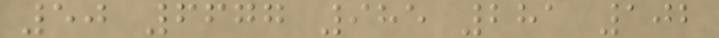50 6677 985 281 102
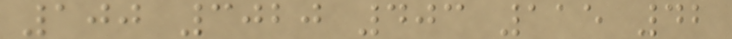100 3020 403 115 42
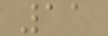11
